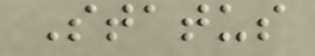Status
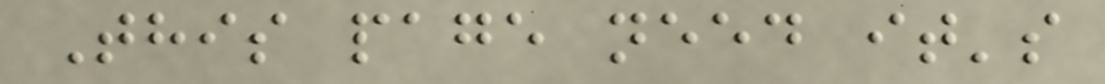This page need it's
